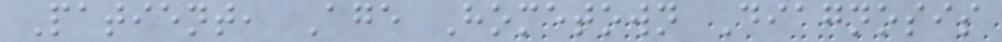Patient, Age Hometown Diagnosis
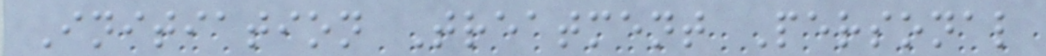Initiation Treatment Personal
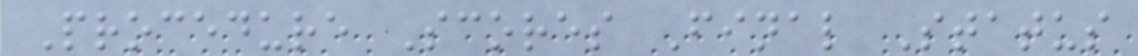Procedure Scores Final Status
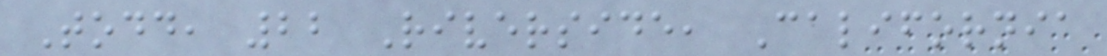Todd, 22 Riverside, California
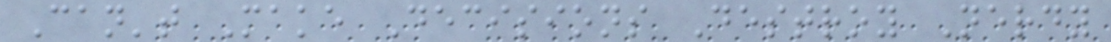Can't Make Decisions Destroy Nerdy
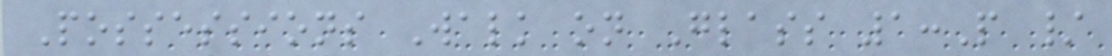Possessions Walk on Glass 1:P /
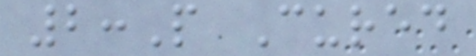2:P Cured
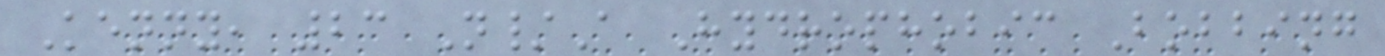Kenny, 23 N/A Hydrophobic Bobbing
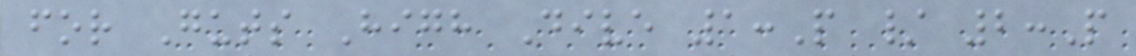for Guts High Dive 1:P / 2:P
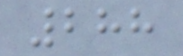288
